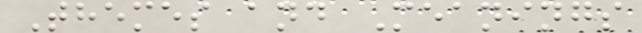Themes and Meanings
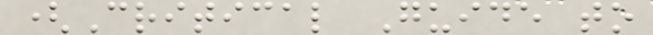(Critical Guide to
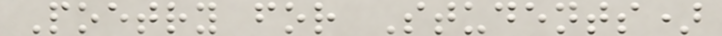Poetry for Students)
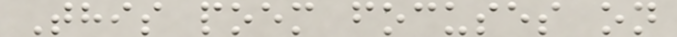This poem focuses on
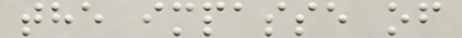the impasse of
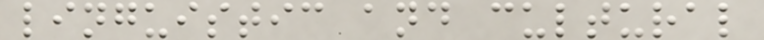linguistic and cultural
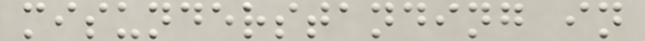misunderstanding in
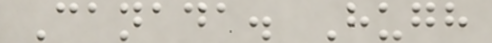Canada. Hugh
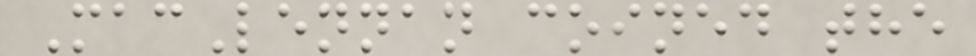MacLennan coined the
